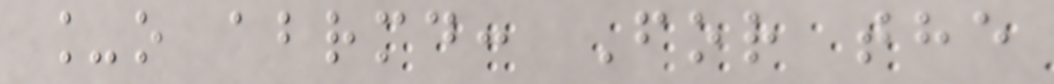_o abrmd: For the
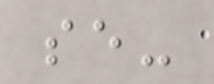se-
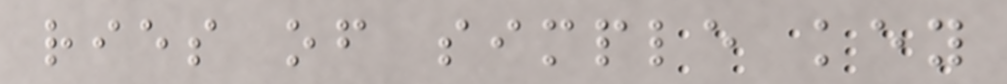ries of simple key
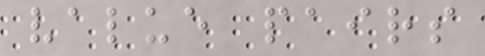value pairs
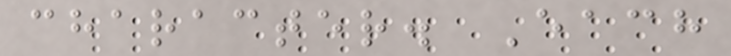character. Each
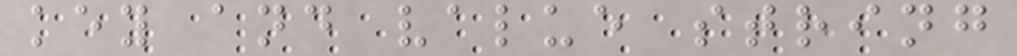key and value string
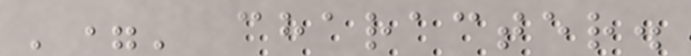'=' character.
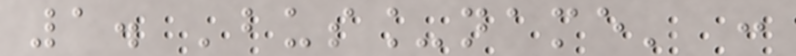1. 'bus_name' :
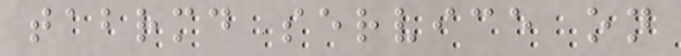tabrmd service on
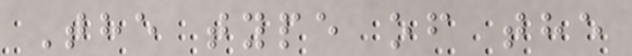The type of the
